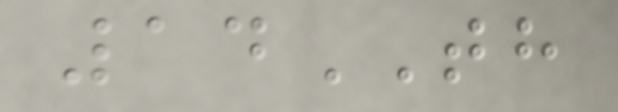14TH
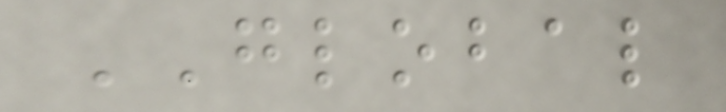GLOBAL
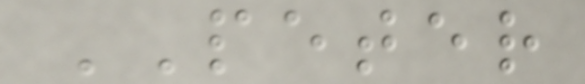PETER
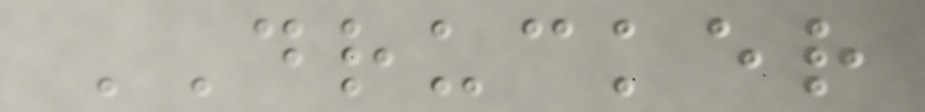DRUCKER
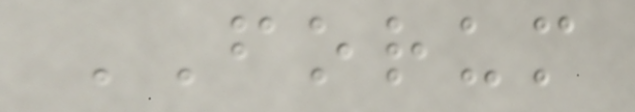FORUM
